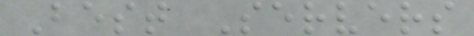Best Servers
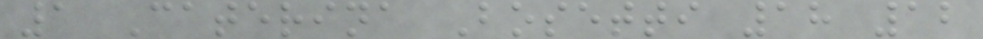1 Caterina Bosetti 18 12
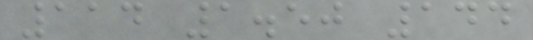114 1.50 144
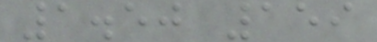1.50 159
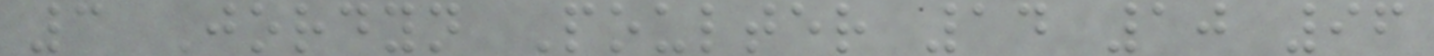3 Jordyn Poulter 14 10 96
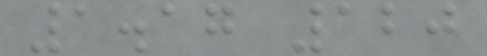1.17 120
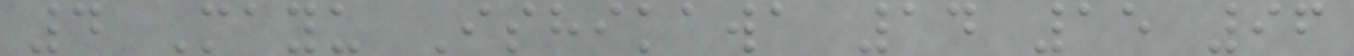4 Mayu Ishikawa 14 15 96
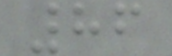86
